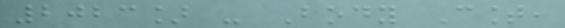2023] - Body Count,
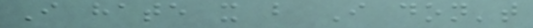I hate it but I don't
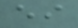either
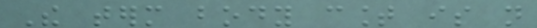The term body count is not
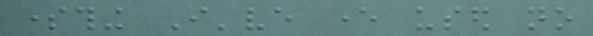something I've ever used no
